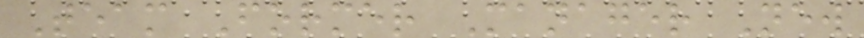Team Former Manager New
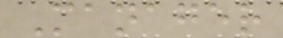Manager
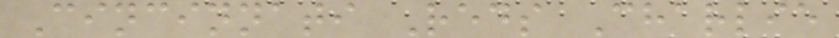Cincinnati Reds Charlie
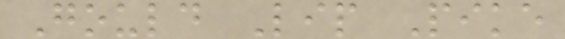Gould Lip Pike
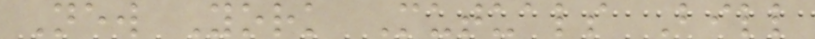New York Mutuals Bill
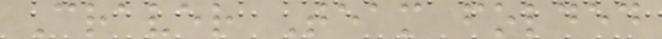Craver Team folded
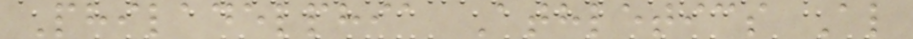Philadelphia Athletics Al
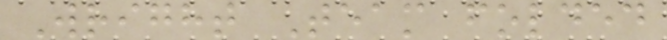Wright Team folded
